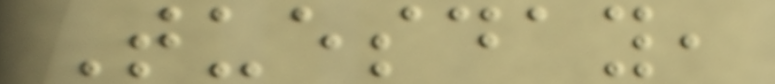Tuesday,
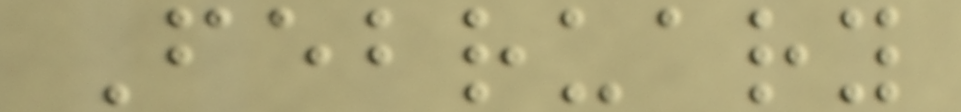February
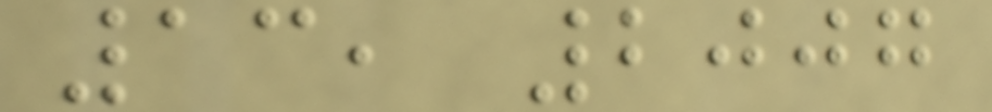13, 2007
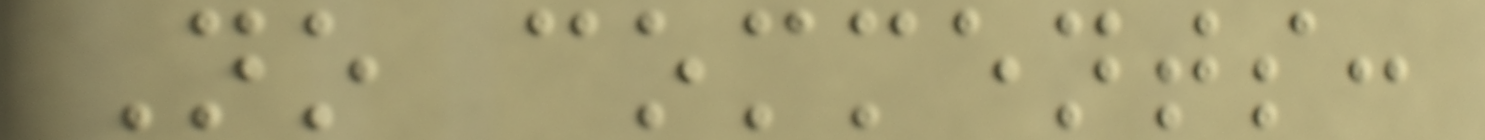No comments:
